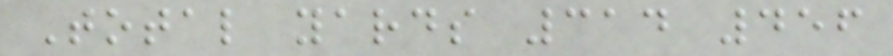Total yards 314 456
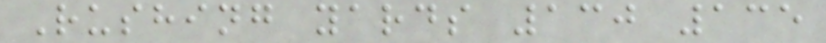Rushing yards 130 135
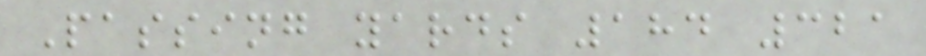Passing yards 184 321
